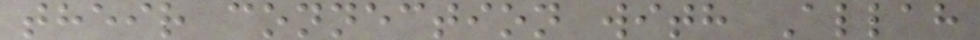their connection with Allah
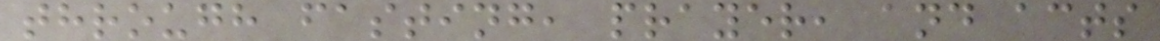through fasting, prayer, and acts
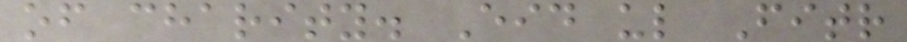of charity. Eid ul Fitr
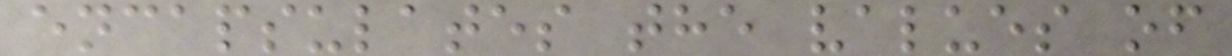encapsulates the values of
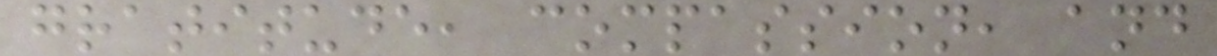gratitude, compassion, and
